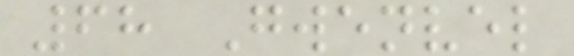68 Gwenvel
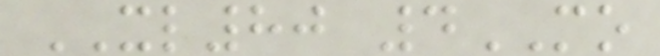XL80 4MO
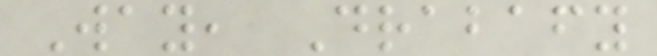Way, Drabafy
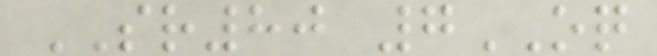SR80 7OQ
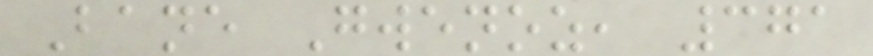Bane Gwenoz, 371
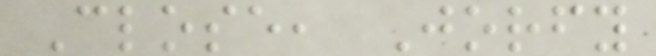Close, Jorfy
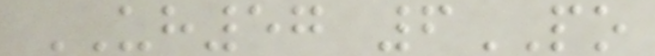UH57 6PO
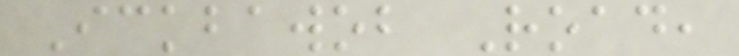Ickbawob Road,
